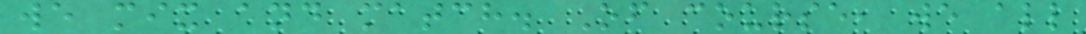we mix and match. Of course, we all
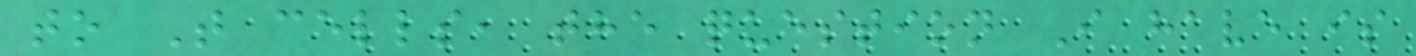to T cells, the question I have is
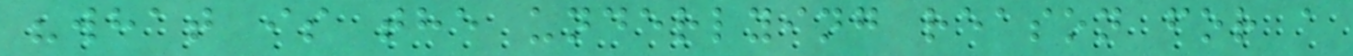"what is the underlying reason for a
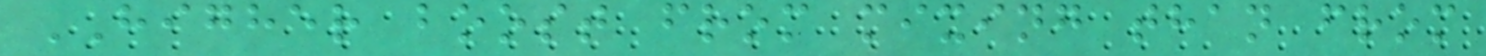HIGHER boost from mixing than from
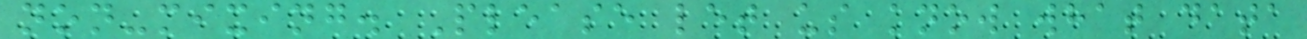non-mixing. Please let us know what data
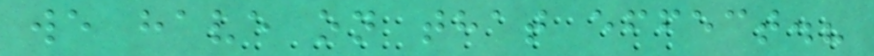we have on that effect.?
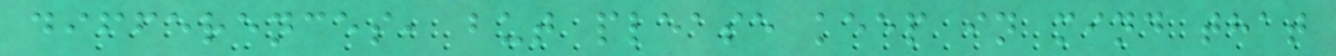differences, but please keep in mind that
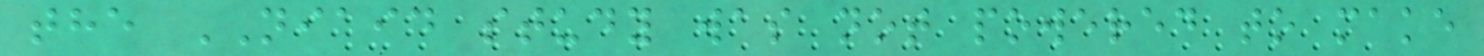the NIAID study was not powered to make
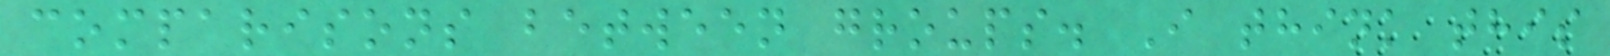comparisons between groups. I think this
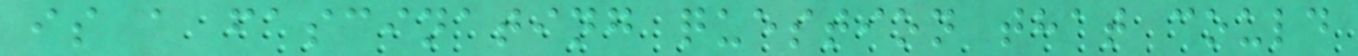is a fascinating question that could
